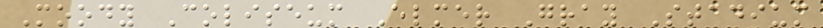Moody Coliseum Elmer Gray Stadium
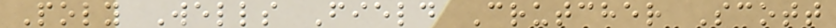Poly Wells Field Crutcher Scott
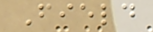Field
